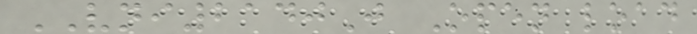VNI2140J Open load
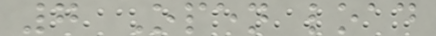7 Open load
